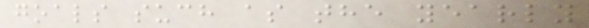goals such as the yearly
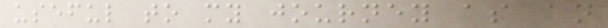useful to my journey as an
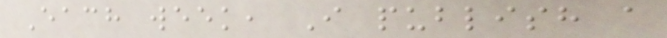Each week, I publish a
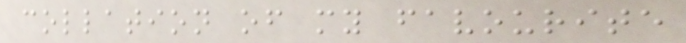collation of my favourite
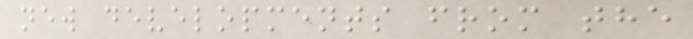new developments from the
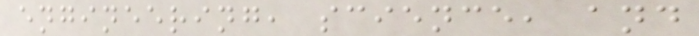engineering, science, and
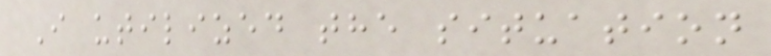I utilized the situation
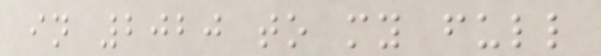in 2020 to my full
